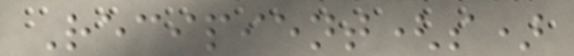Recipient(s)
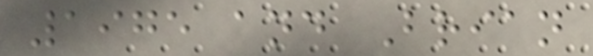1975 and Brian
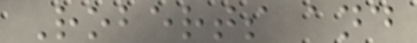Roberts and
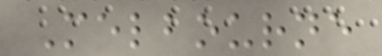Melbourne
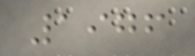1976
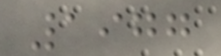1977
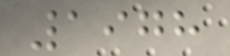1978
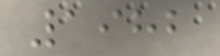1982
